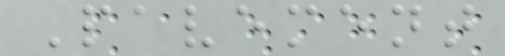Pavement
